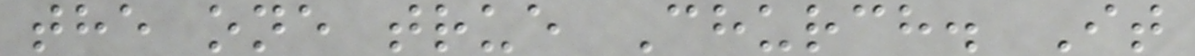the one true Church. It
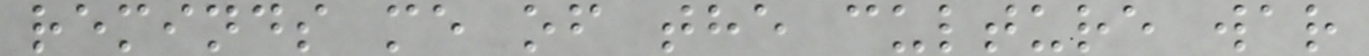reminds me of the culture war
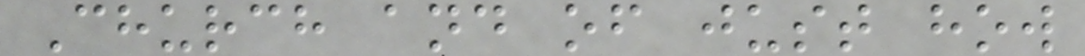Church and of just how
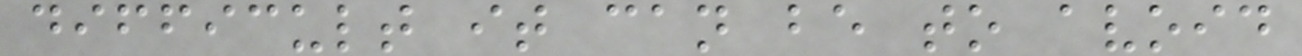difficult it can be to avoid
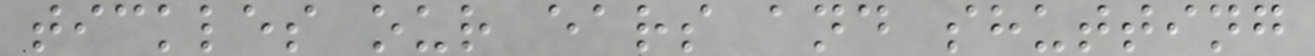tickles our ears and shutting
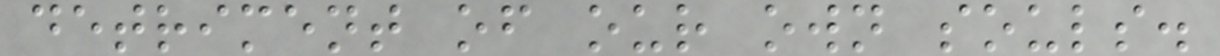detriment of our own souls.
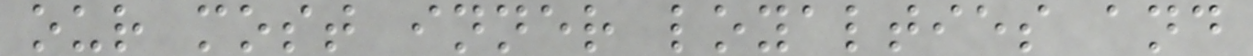our most inner loyalties and
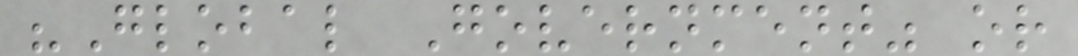"Global Government" or
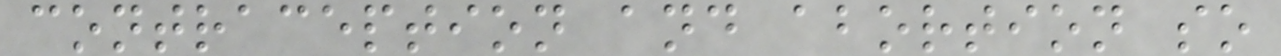contraception and abortion so
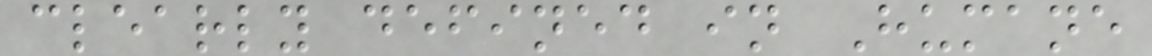clearly defined in Humane
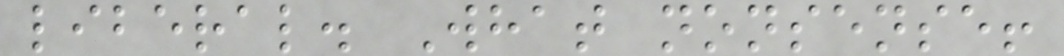liberal. What nonsense!
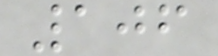106
